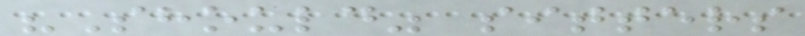"Should" sitters
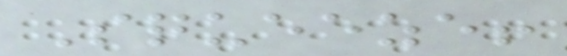Squeeze!
